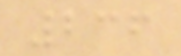236
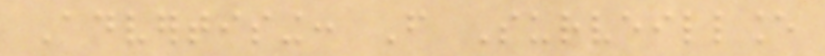Advertising: From Surveillance
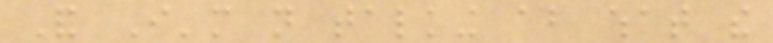And I'm not talking about what the
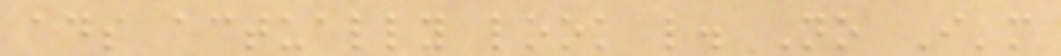ads actually look like. No I'm
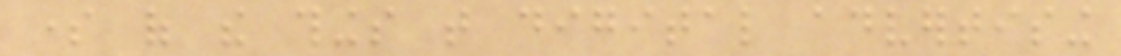some of the things that digital advertising
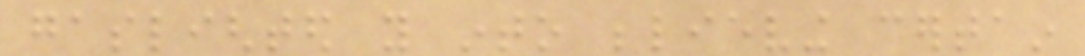gaslighted you into believing certain
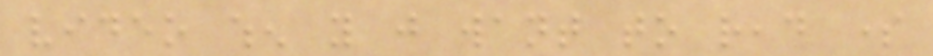video when you just want to read some
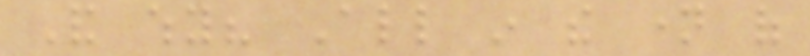And why? All in the name of
